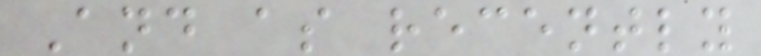And as recently
